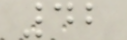42
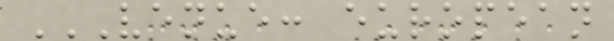VENUE: EUROPEAN
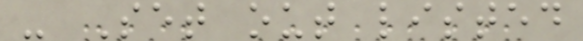- Set out listed
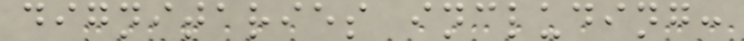dignitaries including:
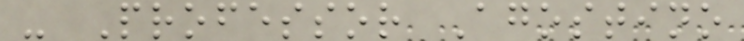- Professor Agostino
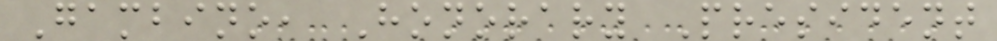Gambino, Honorary President
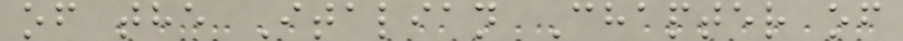of the Italian Chapter of
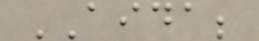AIDA;
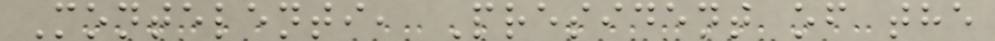Montelenti, President of the
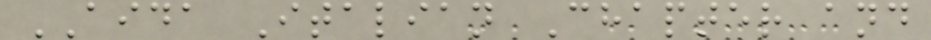AIDA Italian Chapter and
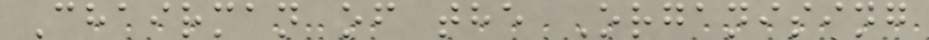Chairman of the Organising
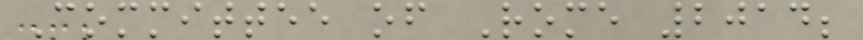Committee of Rome 2014;
